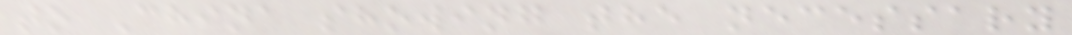to China showing the necessary
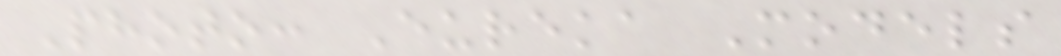Photo: Eureka Models
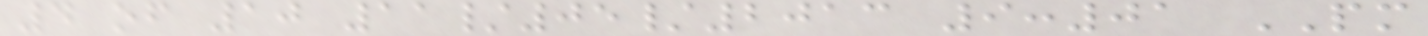4 of 10 11/05/2013 9:01 PM
